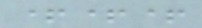+++
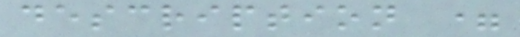description =
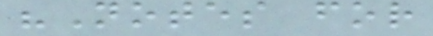"Notes for
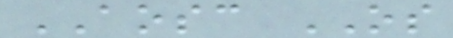AOSC OS
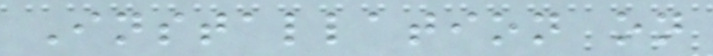Installation on
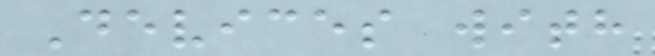Devices with
